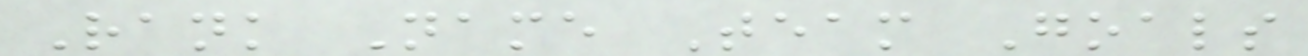Rank Name Team Goals
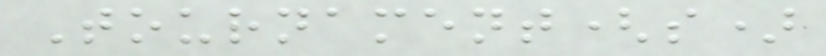Tournament(s)
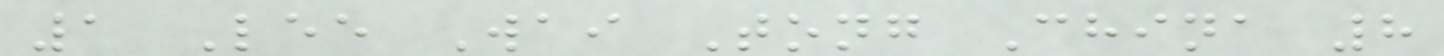1 Lee Wai Tong China 8
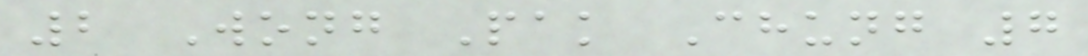2 Wong Pak Chung 7
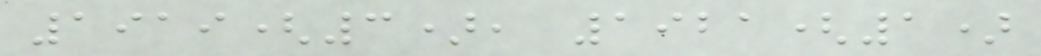1919(3), 1921(1)
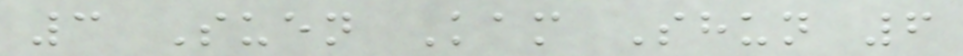3 Suen Kam Shun 6
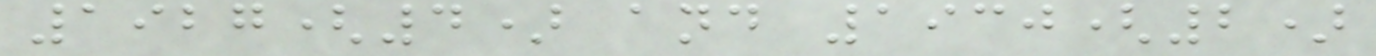1927(4) and 1930(2)
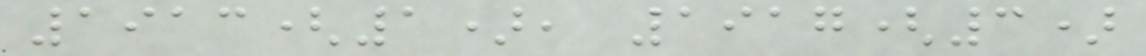1913(1), 1917(3)
